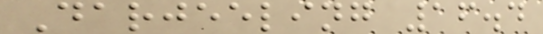Darjeeling 16.4
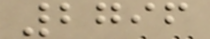2796
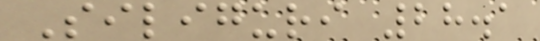Siliguri 28.1
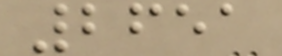2651
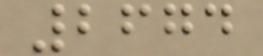2674
